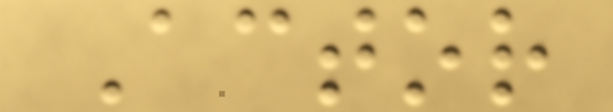Actor
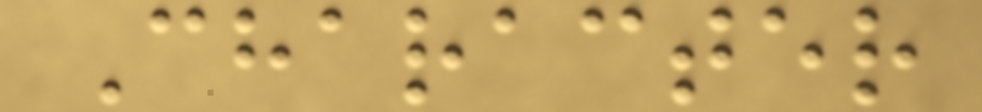Character
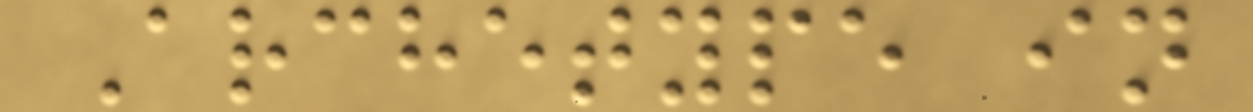Archetype in
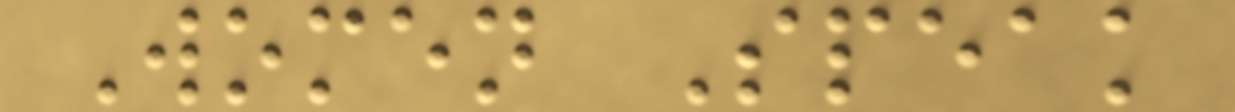Women Speak
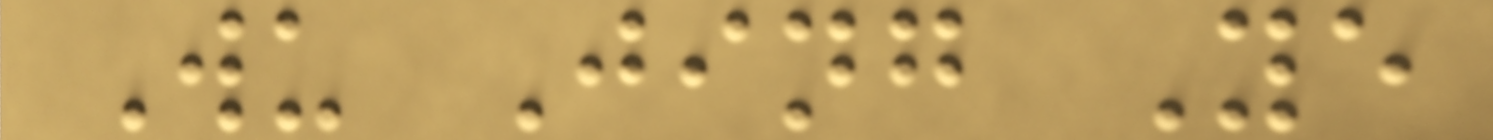Wu Jing Ye
